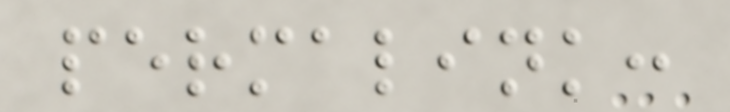permalink:
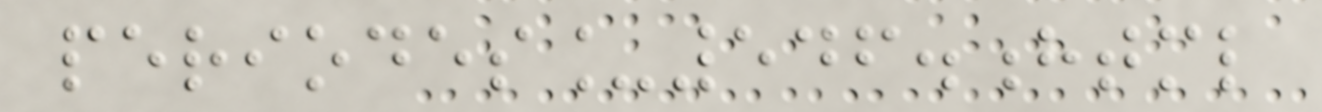periodes_546.html
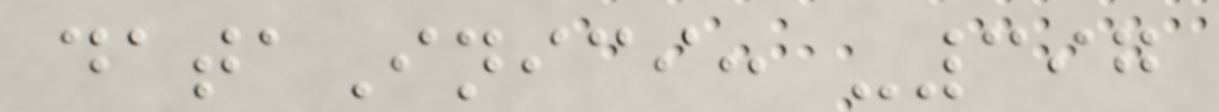dataInici: -397
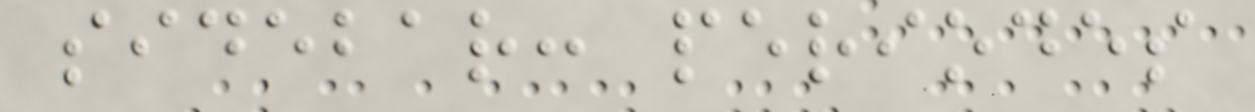sidebar: periodes
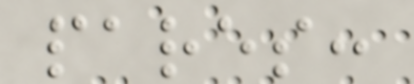pares:
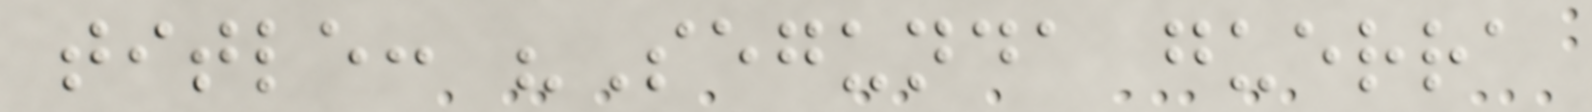title: "Segunda guerra
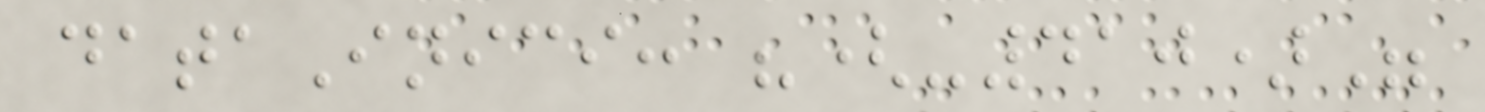dataInici: "(-410)"
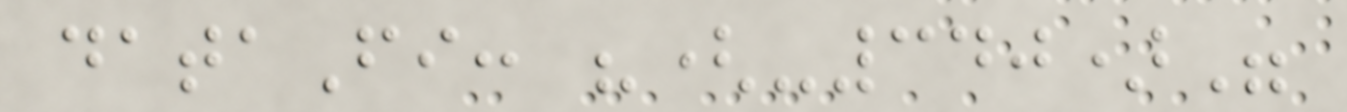dataFi: "(-340)"
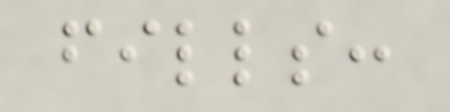fills:
